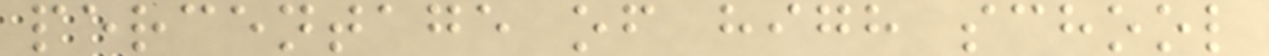percentage of high school
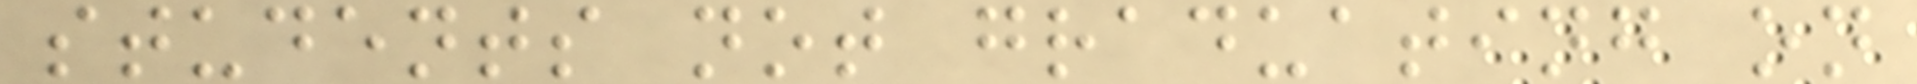students not graduating on
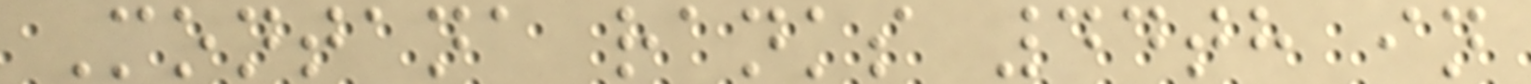Montana ranks 44th in
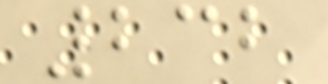232
